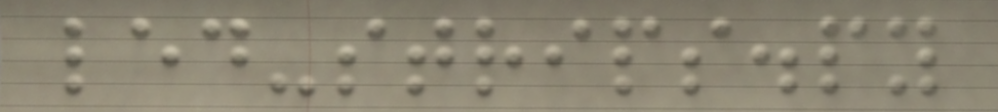led-strips.py
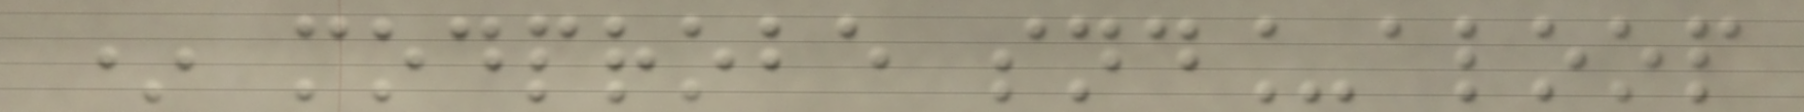* modprobe snd_aloop
